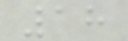18
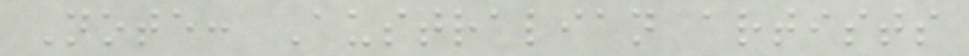Note: Australian artists
